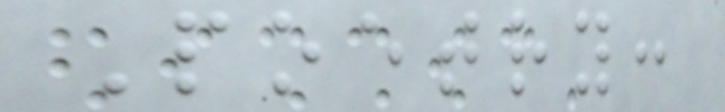Poetry:
